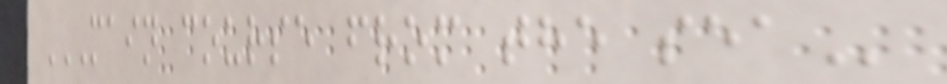MAIN COURSE FROM THE SEA
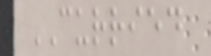CURRIED
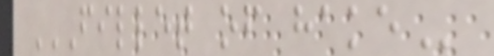FILLET OF HAKE
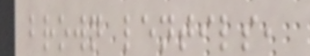brown lentils,
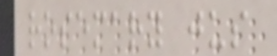rosemary jus
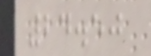24.50
